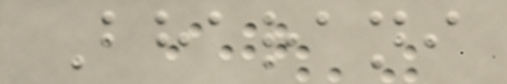Bharani
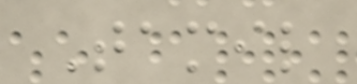Tamil
